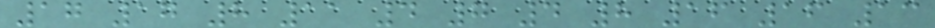17 17 8 11 4 7 4 8 16 16 13
